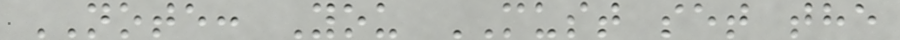NOTE: You MUST set the
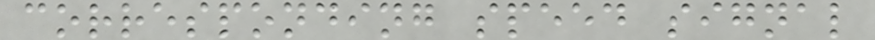corresponding speed signal
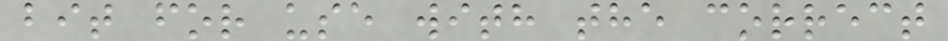bit for use with the correct
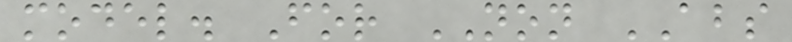model. For NON ABS
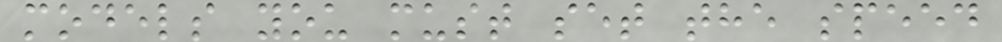models you must set the speed
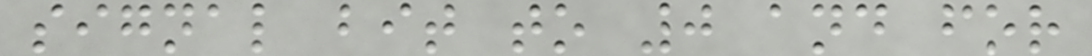signal bit to 0 and for
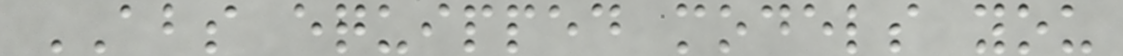ABS equipped models you
